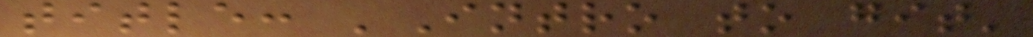title: 'Intro to git'
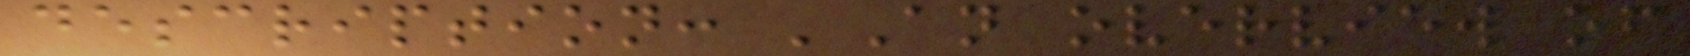description: 'An overview of
